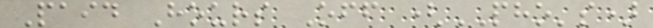Paid Hours Off (PHO's)
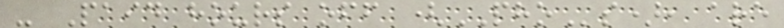- Paid hours off (PHOs), are
